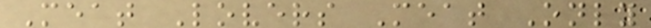Meat Lovers Meat Only
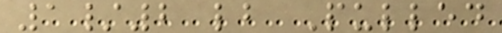1/2 lb Pulled
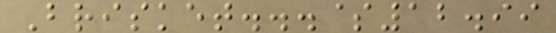Brisket...$12.99
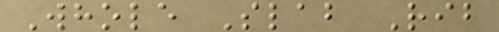Whole Slab Rib
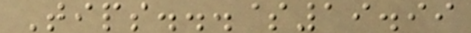Tips...$19.99
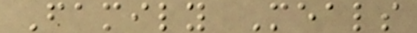Family Meals
